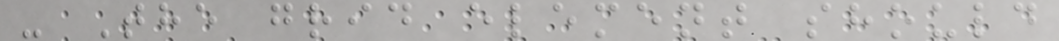- The grid element should
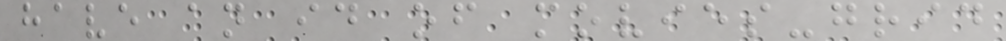have an id of movies-grid
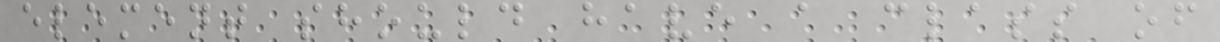element should have a class of
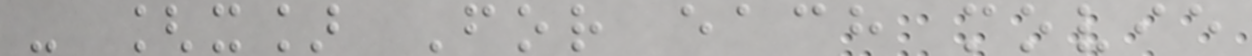- [x] For each movie
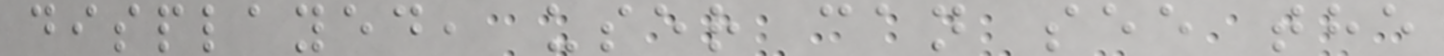displayed, user can see the
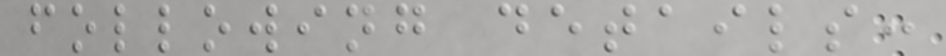following details:
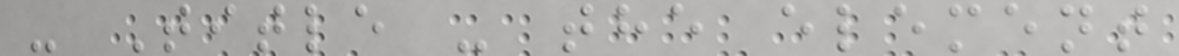- Title - the element
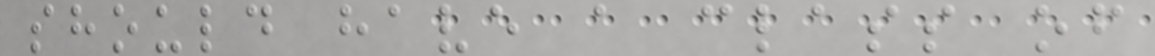should have a class of
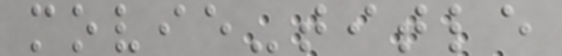movie-title
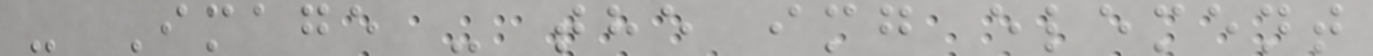- Image - the img element
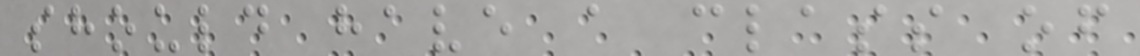should have a class of
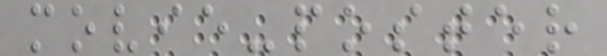movie-poster
